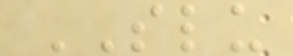SLU
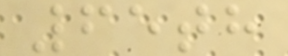65th
